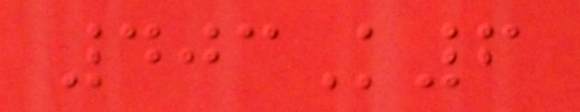403K6
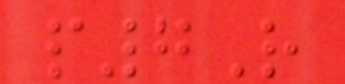p7R
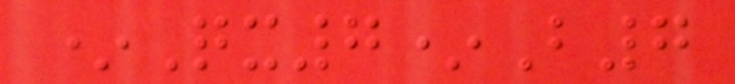*Qx7*B7
